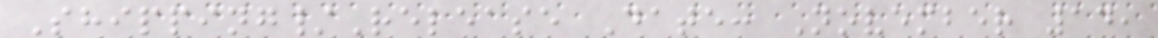Shipping/Release Date: November 14,
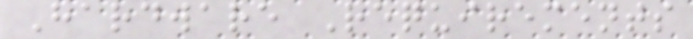Hardware Requirements
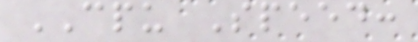CPU Speed:
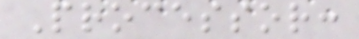Processor:
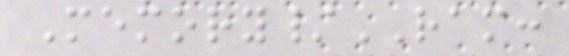Memory/RAM:
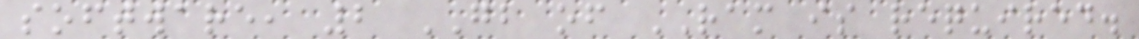software, 2 GB of RAM is required.
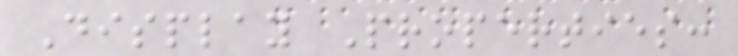Display Properties:
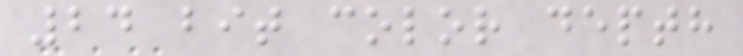24 bit color depth
